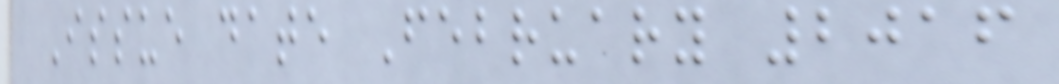Issue date February 2016
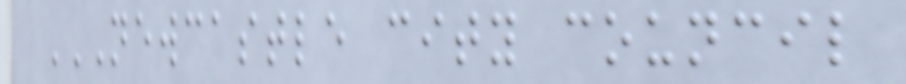NEWCASTLE CITY COUNCIL
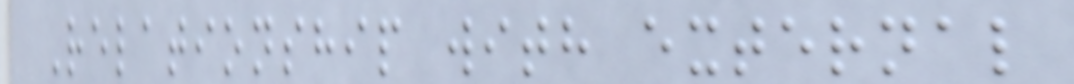Relationship with external
